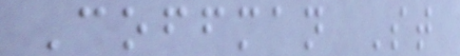Coffman St
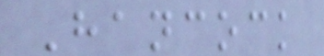Hancock
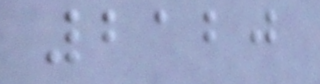2120
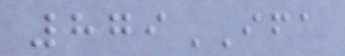879IFA
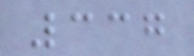337
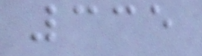335
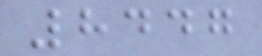8447
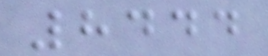8444
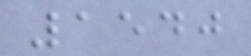1540
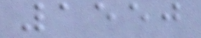1550
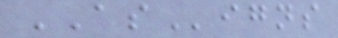ASigns
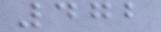472
